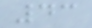43
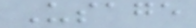Usage
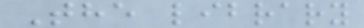The library
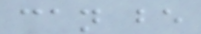can be
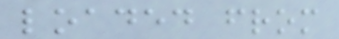loaded from
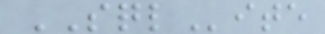SQLite
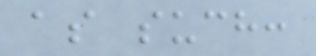as such:
